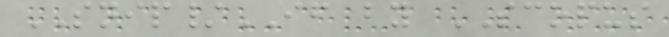SNIP/IF by SCOPUS
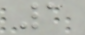1
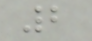2
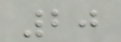20
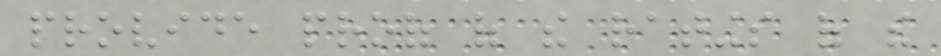provide proof of the ratings of the
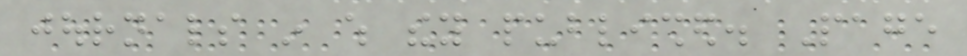journals in which they published. Page
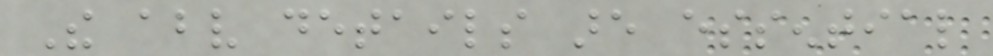The above details are essential
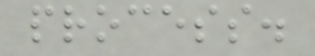process.
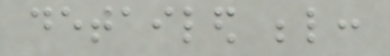detailed below:
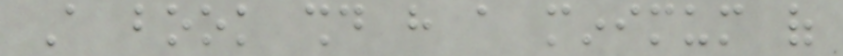A book should have a minimum of
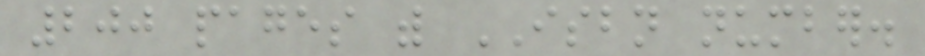200 pages with ISBN number.
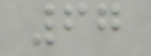67
